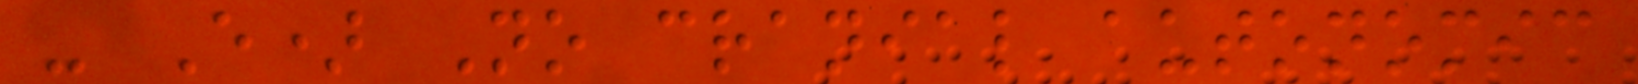- E) No cranial autonomic
